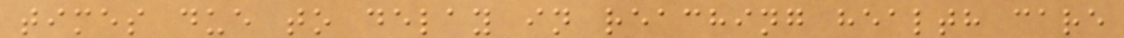times due to delay in reaching health care
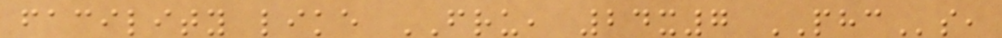facility like FRU, 24x7 PHCs,
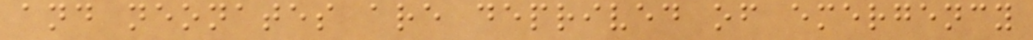and neonates are deprived of emergency
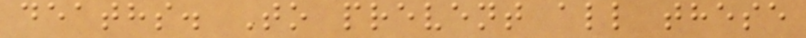deaths. To prevent all these
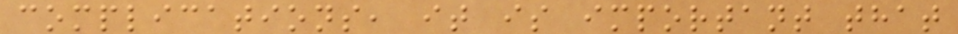complications, it is important that
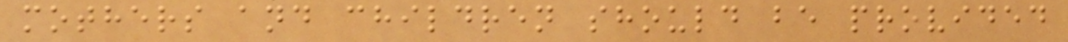mothers and children should be provided
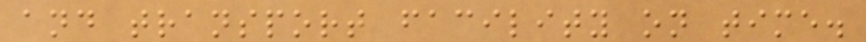and transport facility on time.
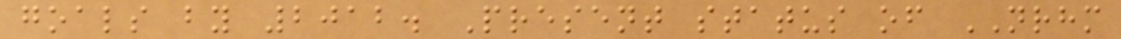goals by 2012. Present status of NRHM
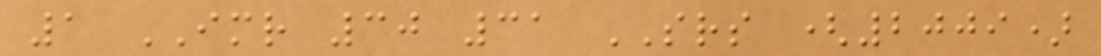1 IMR 30 31 SRS (2009)
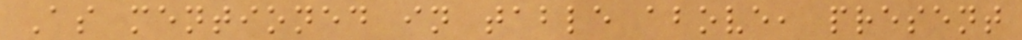As mentioned in table above, present
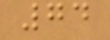74
